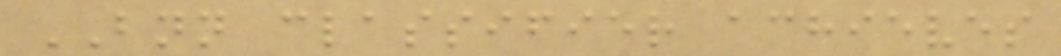BNN classifier achieves
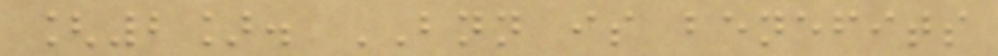[2]. BNN is benefits
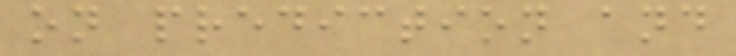on prediction and
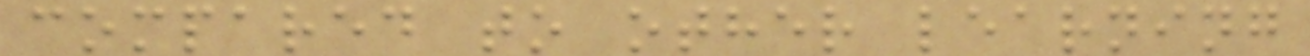compared to other learning
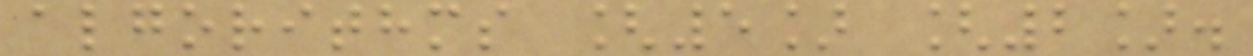algorithms [5] [2].
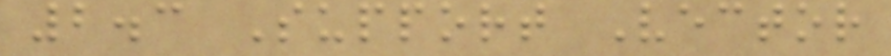2.3 Support Vector
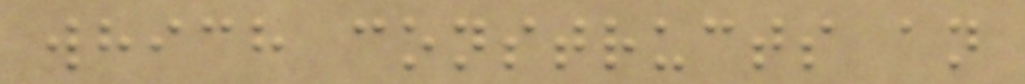which constructs an
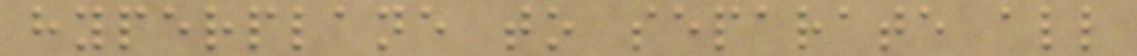hyperplane to separate all
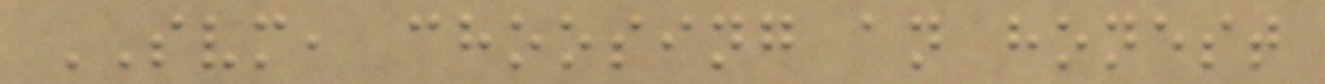SVM, choosing an honest
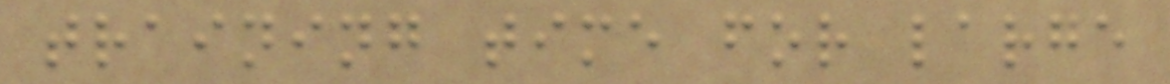training time for large
